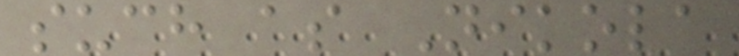such as Nikola
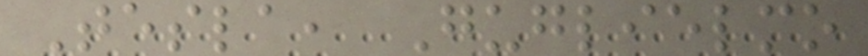Tesla, Guglielmo
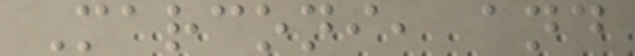Marconi, and
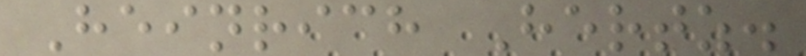Heinrich Hertz.
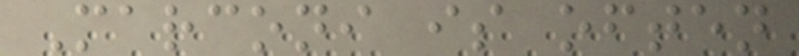Marconi is often
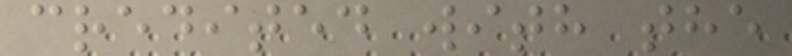credited with the
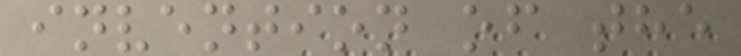invention of the
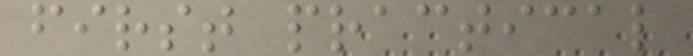first practical
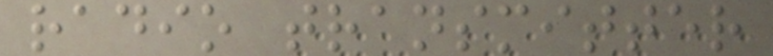radio transmitter
